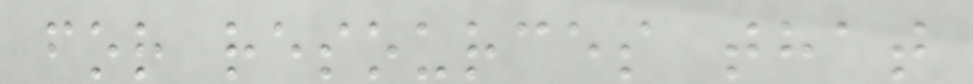for resources that
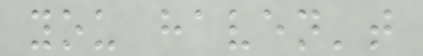you haven't
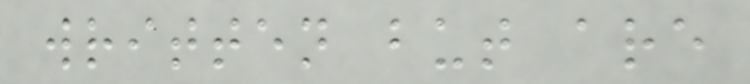written but are
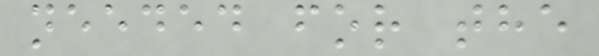needed for the
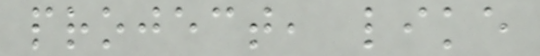project, like
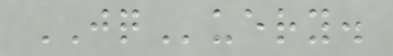JQuery.
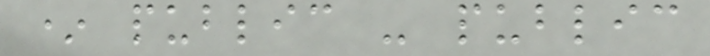* public - public
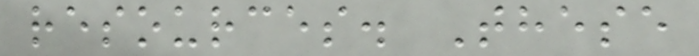resources. These
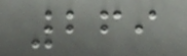269
